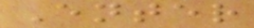Enter
